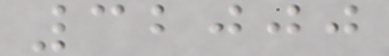32000
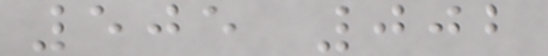505 002
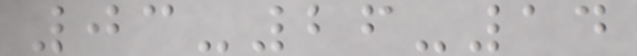03-26-14
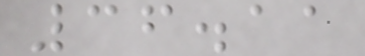36.11
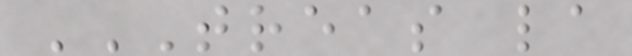TREAS LA
